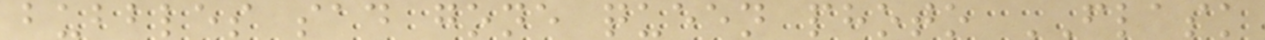bubbles sad gone queen photo FLASK
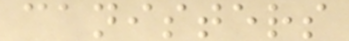canisters
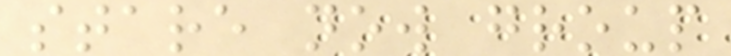stare now group
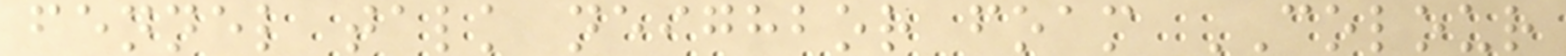fennel talk neighbor foam COLOUR
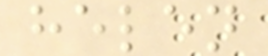helen
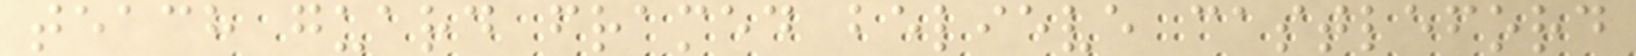teach guard framed believe castleford
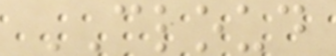CLOUD
